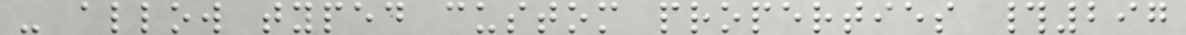- allow typed custom properties #297
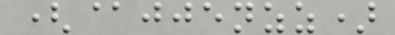(@jjenzz)
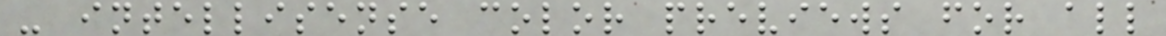- intellisense color previews for all
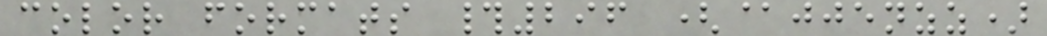color formats #296 (@jjenzz)
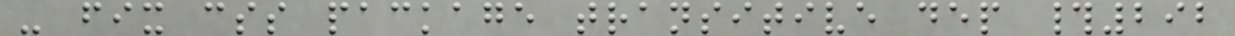- fix css package transitive dep #292
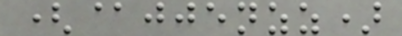(@jjenzz)
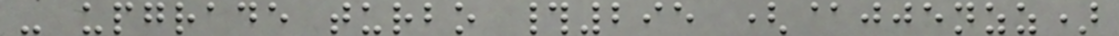- upgrade turbo #295 (@jjenzz)
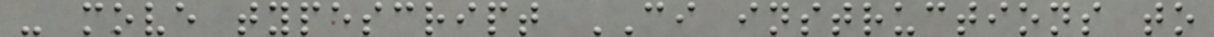- move typescript CI instructions to
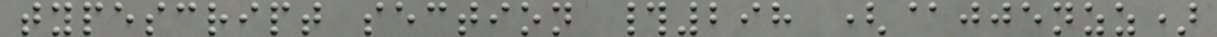typescript section #298 (@jjenzz)
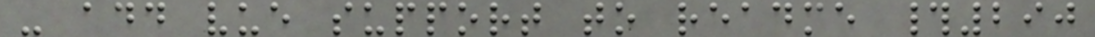- add vue support to readme #290
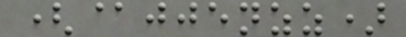(@jjenzz)
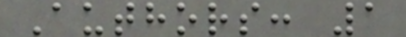Authors: 1
